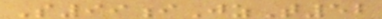S99iJzT52
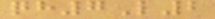qh7L2
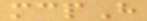mcpH
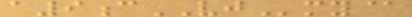a9cVJmy@
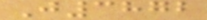J3872
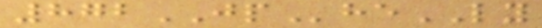872JPheLY
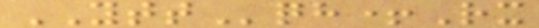YTTqh+Rx
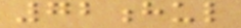72hul
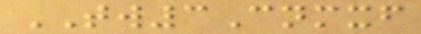TW3Cnmxf
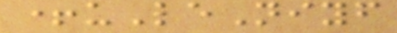+uLeNiyf
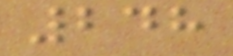248
